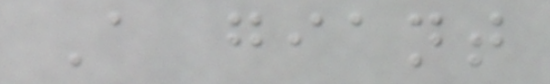A giant
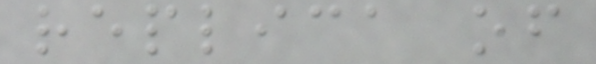replica of
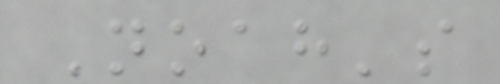Noah's
